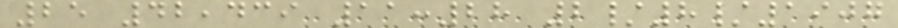25 42,439 11:28 2/8/1907
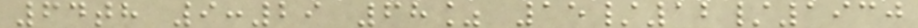64th 9:29 68% 15/12/1930
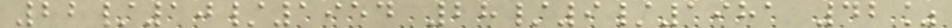22/10/1954 28/9/1981 42%
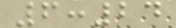6:24
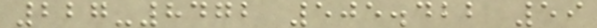227-8472 505.422 59
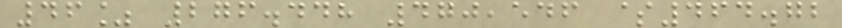46% 276.448 470,546 $464.72
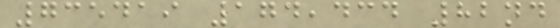735419 174,434 82nd
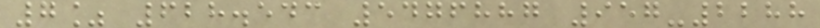7% 628.543 5476887 957-2288
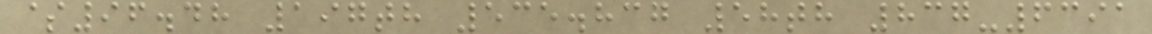$96.48 197th 535.837 58th 837-6391
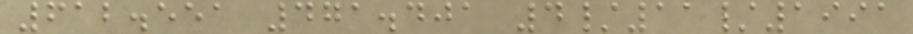612.551 471.401 4/11/1991
